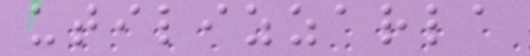utilizzarla
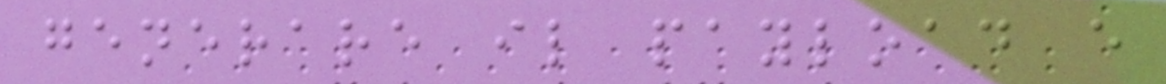generare il payload e
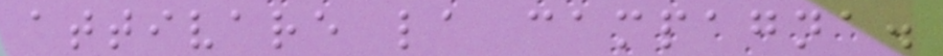attivare la campagna.
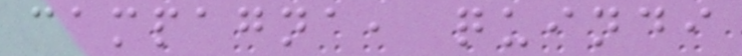campagna, quindi
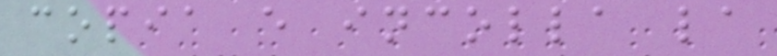copia e incolla la
